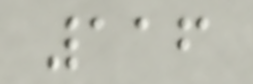116
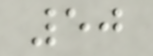50
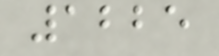1225
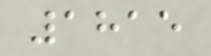1815
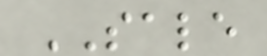SALE
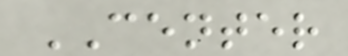CENTER
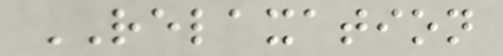RELAXATION
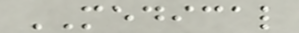MEDICAL
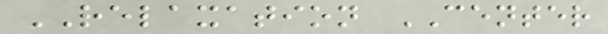RELAXATION CENTER
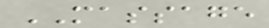MASSAGE
